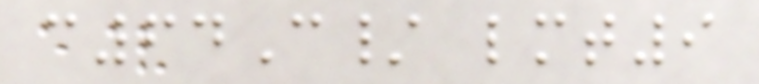c64C/ lmt9
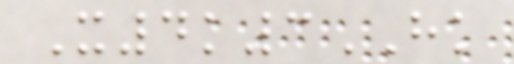X4k3HK
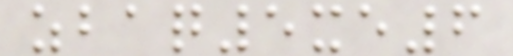zbaq5xe6
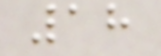18
